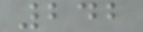242
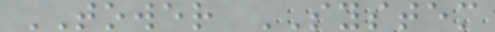TOWER SYSTEM
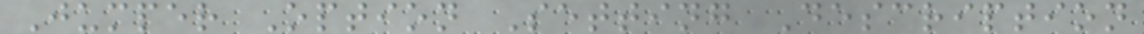Jumper Option Setting Description
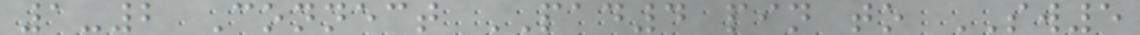1-2 Connect PAD4 pin to SW5
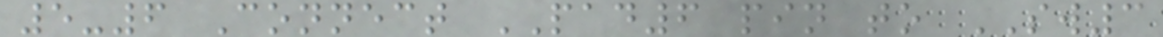5-6 Connect PAD6 pin to SW3
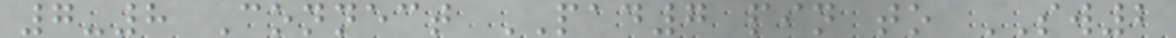7-8 Connect PAD7 pin to SW2
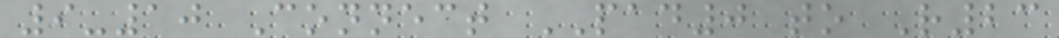9-10 Connect PAD0 to R23
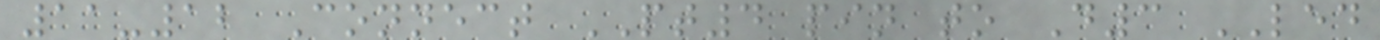11-12 Connect PT4 pin to D3 LED
